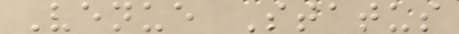Venue Status
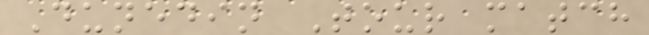Dunedin Tour match
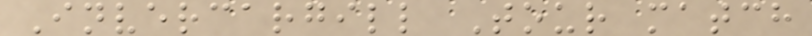Invercargill Tour match
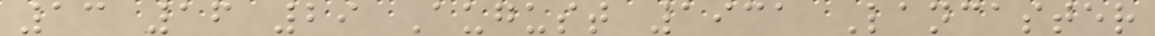13 16 29 August 1931 Lancaster
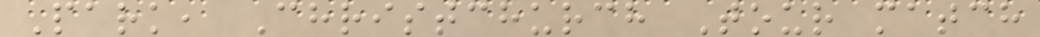Park, Christchurch Tour match
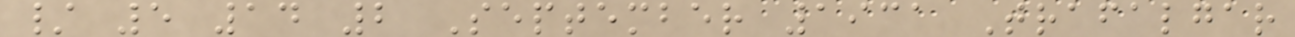/ 5 14 2 September 1931 Trafalgar
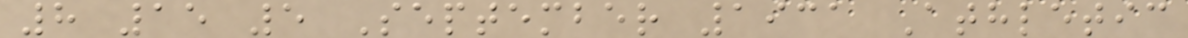8 15 5 September 1931 Athletic
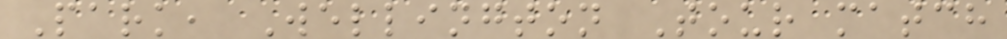Park, Wellington Tour match
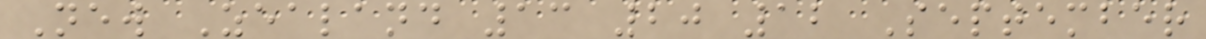New Zealand 13 20 12 September
